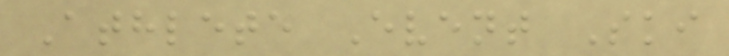Athlete Event Ski
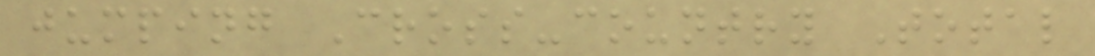jumping Cross-country Total
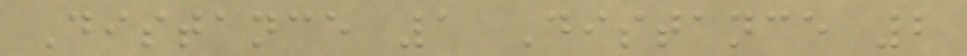Distance 1 Distance 2
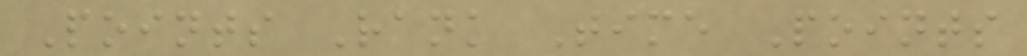Points Rank Time Points
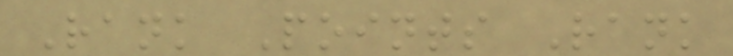Rank Points Rank
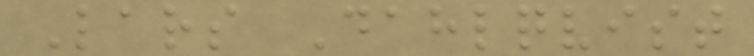Lars Dahlqvist
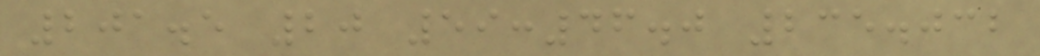201.5 20 59:46.0 235.032
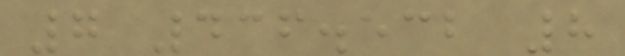7 436.532 8
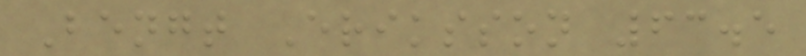Bengt Eriksson 63.5
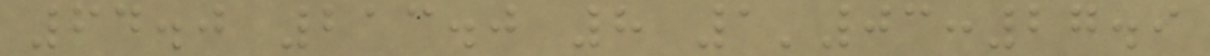64.0 213.0 8 1'03:27.9
